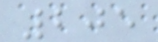205
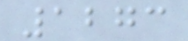1273
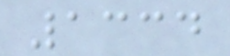1334
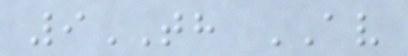9TH AV
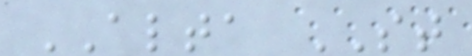ALTA ST
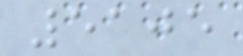5105
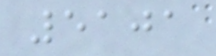5101
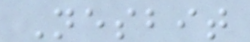Nesbit
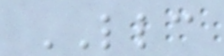LLC
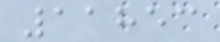11853
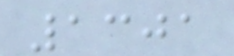1301
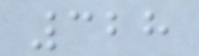328
